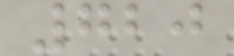720
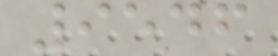9546
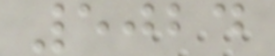5024
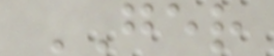GER
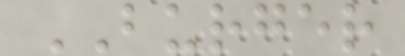BURGER
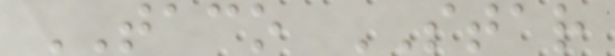TACO STAR
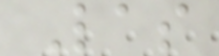Las
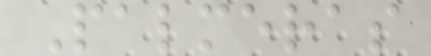Palmeras
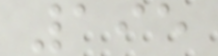195
